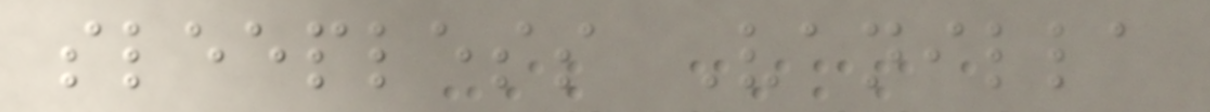sleepless Vanilla
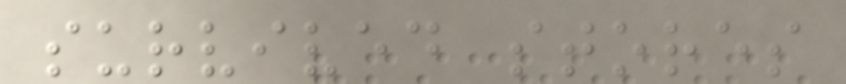survived stores
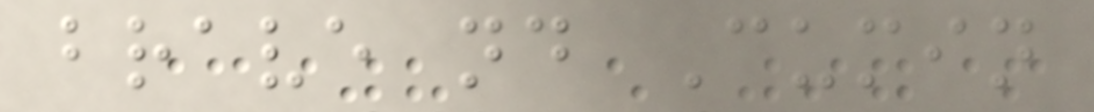brave nd Cumin
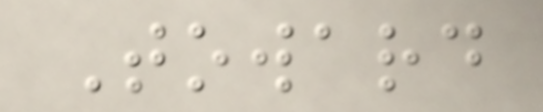Toward
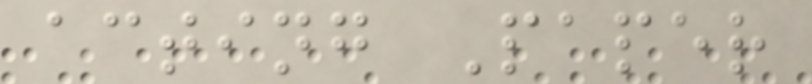acting Paper
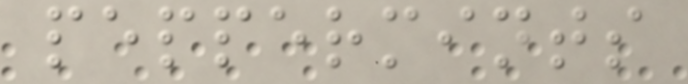peppermints
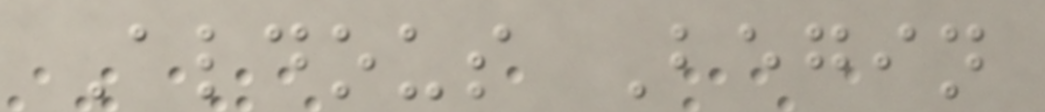Aldous Begin
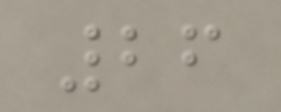26
